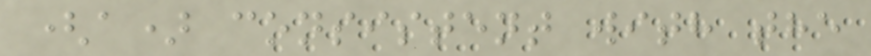(a) consistent with the
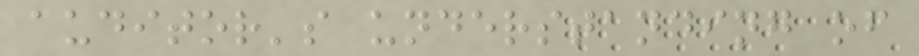auditor's understanding of
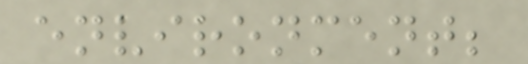environment;
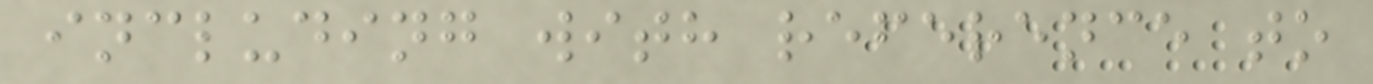including with reference to
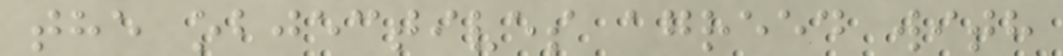the objectives agreed with
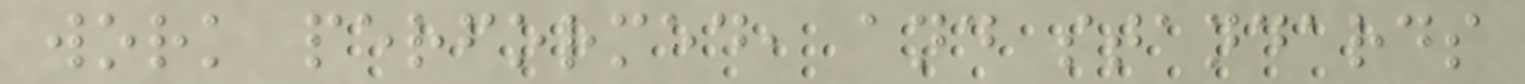work performed, and standards
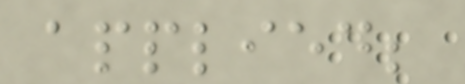applied;
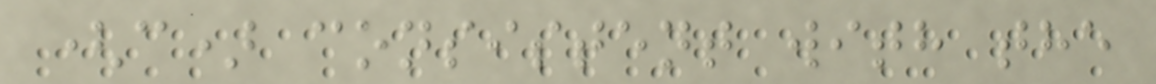(c) consistent with the
